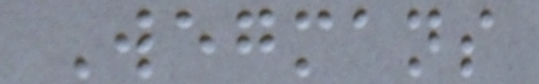Wegmans
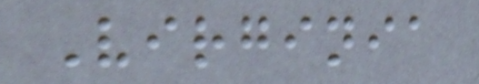Virginia
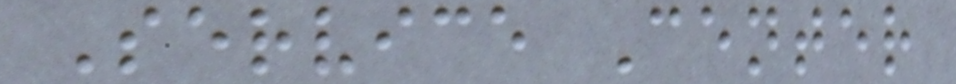Service Center
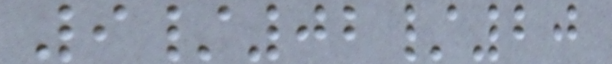9/02/20
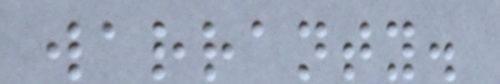warranty.
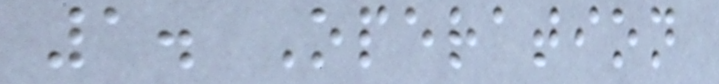1. Operation
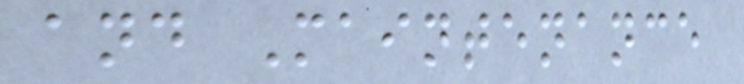and Maintenance
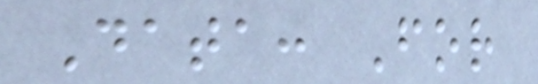Data: For
